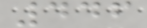446
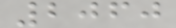2060
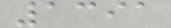1391
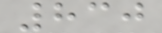830
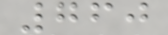760
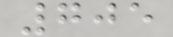705
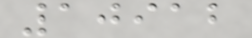10912
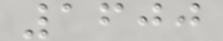1600
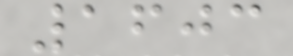1603
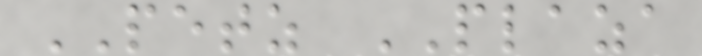PETZ PLAZA
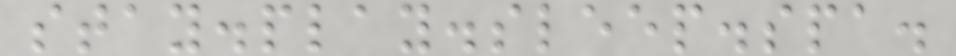stay.play.sleep.spa.
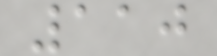110
